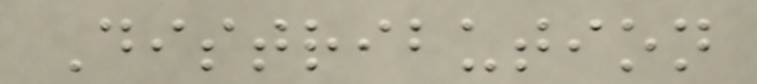Distribution
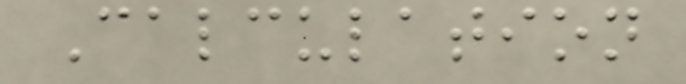Calculation
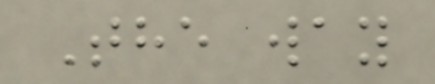The way
